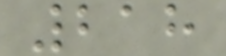218
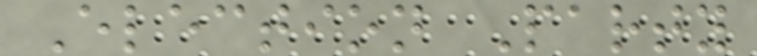Election Party
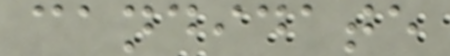candidate
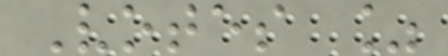Votes %
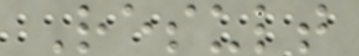Result
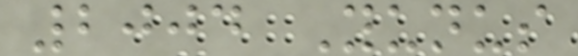2004 Yunus
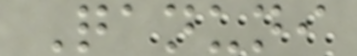Qanuni
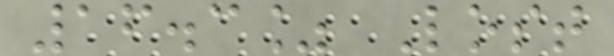16.3% Lost
